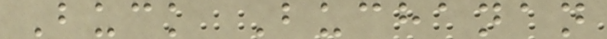Buck Buchanan
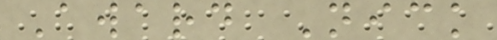Award Nick
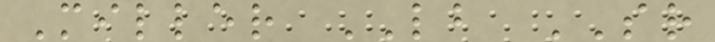Miller LB SR
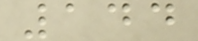144
